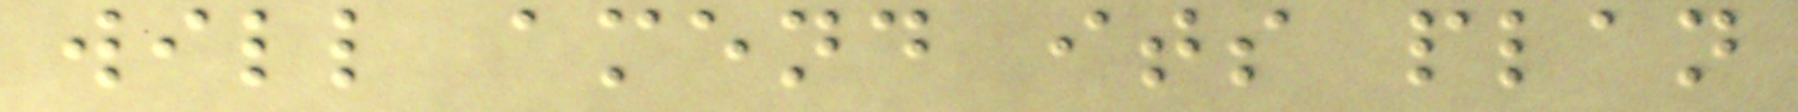will amend its plan
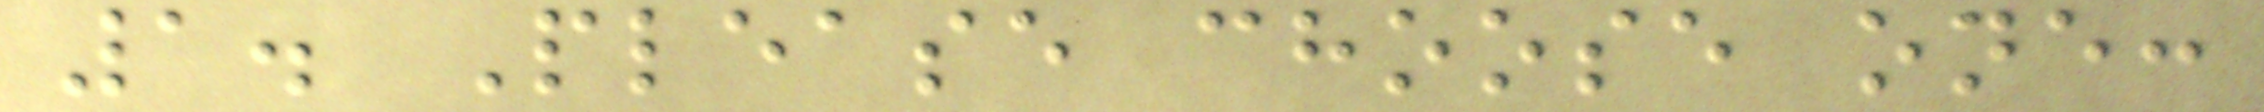1. Please choose one:
